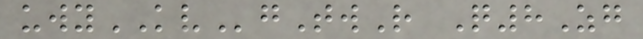uwyKVgTwR Q8Zg
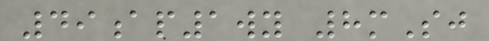49ap1wy 8mSj
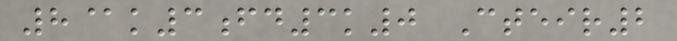8@k3fd3k0 Cteir2
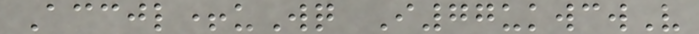Accjl+uWq I77ukwcwV
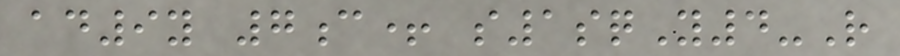ad9y 7c+ s1sqY4-R
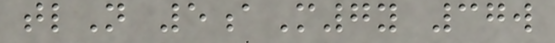tlN 5aM7y 37w
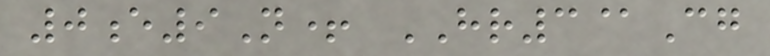0e9N+ HR3@Cg
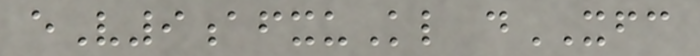eV9afxuKl dXFC
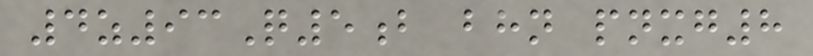4z93Q5b bhn pnxg8
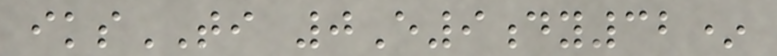iksTI 0E9dy32*
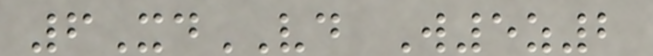6XdVD W5z2
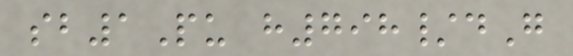sb1Pu h798/dG
